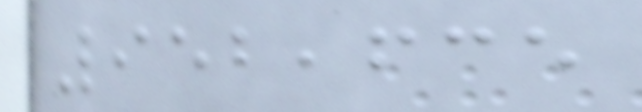952,635
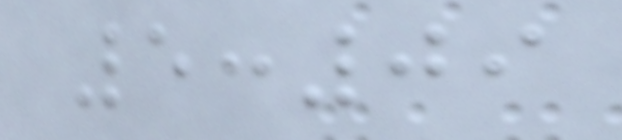5:09
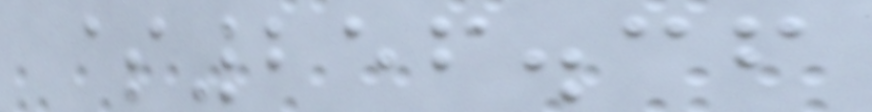$256.36
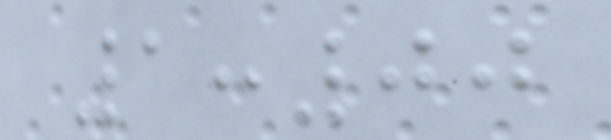1:00
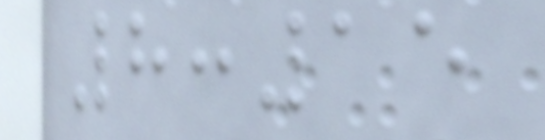8:15
